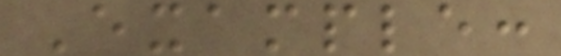Example:
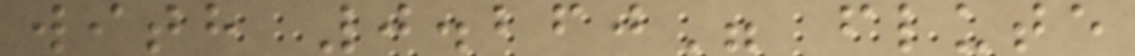with 0.260" flute
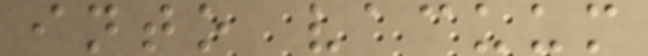into vacuum
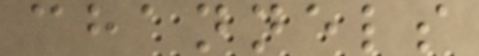channels
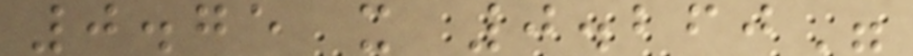0.75 x 0.260"
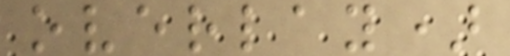overlay)
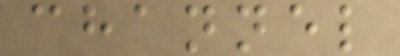channel
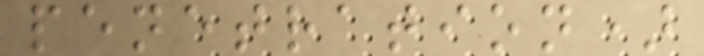penetration)
